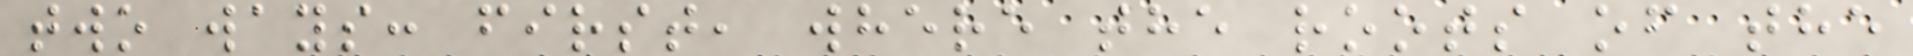two ways: first, where the roots of the
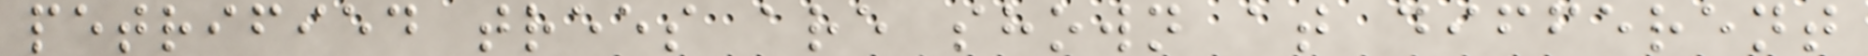petrified trees are shown at different
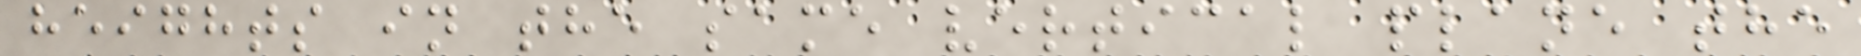heights in the same vertical plane the
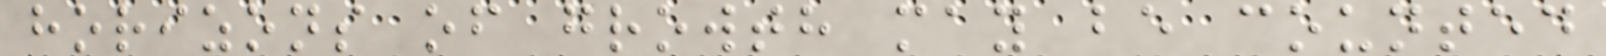horizons of growth may be counted
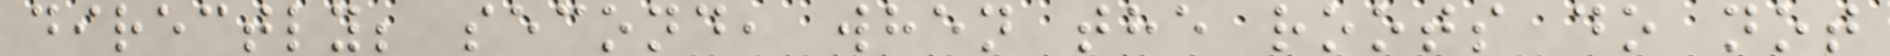directly; second, when the roots do not
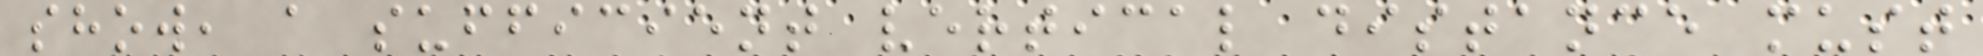show, a sufficient vertical distance must
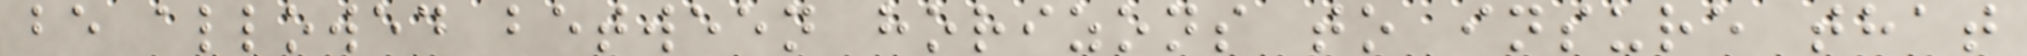be allowed between horizons to insure that
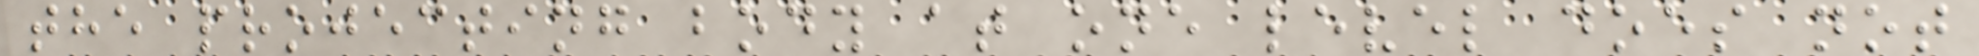the projecting body at one level does not
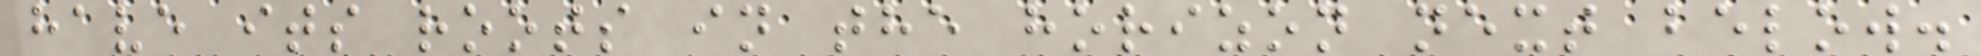have its roots in the horizon next below.
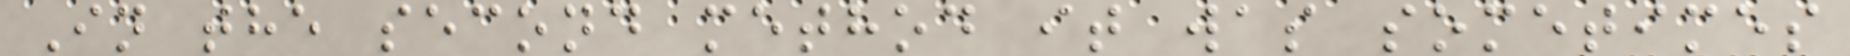In the second method it was sometimes
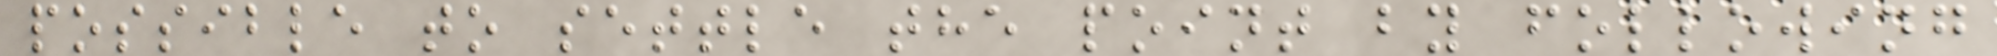possible to settle the point by following
